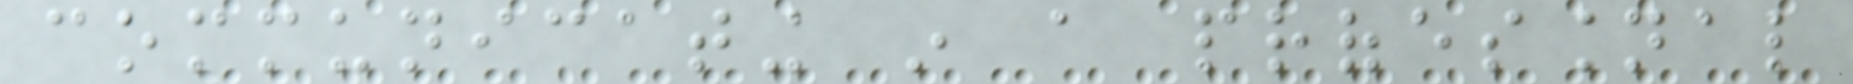communicating in a professional
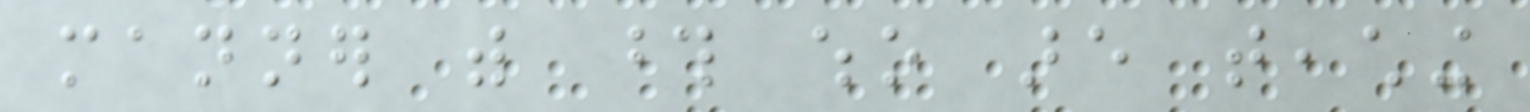manner with those who are teaching
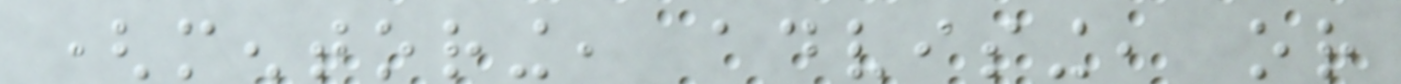(mentoring, advising, or
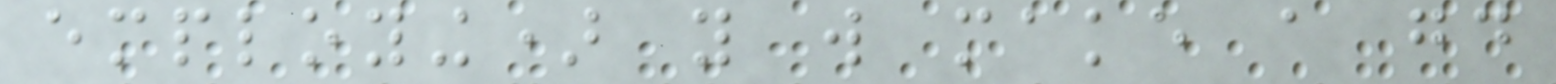employing) you will make a good
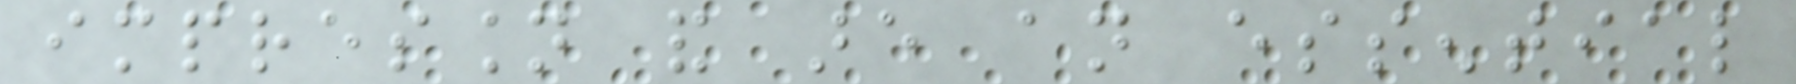impression and are an essential
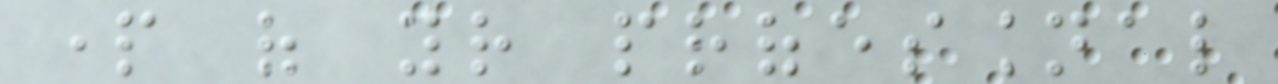part of your professional
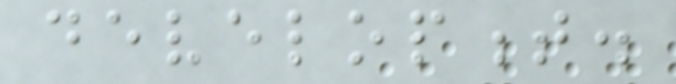development.
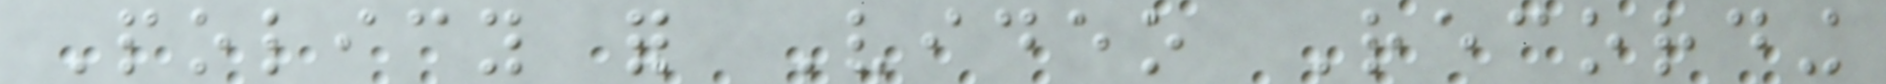Policy for Video Recording
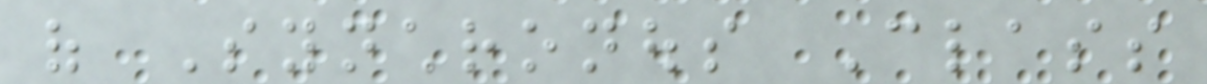of Synchronous Class
